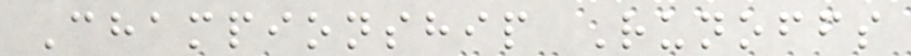Championship Runoffs
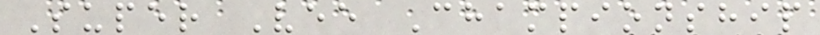Super Vee Championship
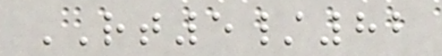RT5/82
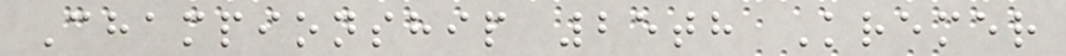Championship 25th Kremer
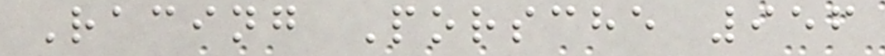Racing Porsche 956
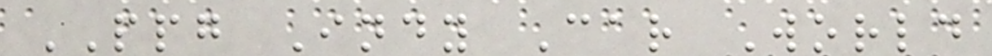PPG Indy Car World
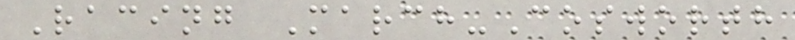Racing March-Cosworth
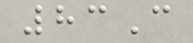83C
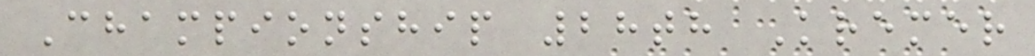Championship 28th Kremer
